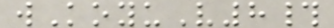wKoyuV8#
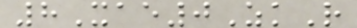8Xae0ZkR
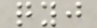qyj
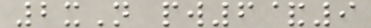2xN pw6&9
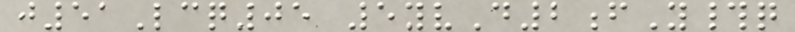j51Lcq05 5yvD2fY#q
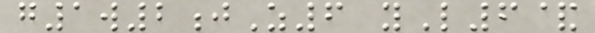g1w2jZ6 yL6&
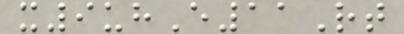x9uhE11Rt
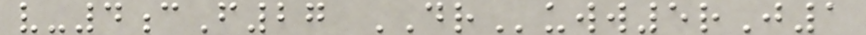v-4cF27 DRuww5rJ1
